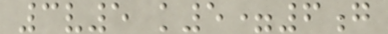3v5 k5=6g
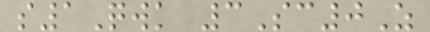s1Qwk 3Sc0Z
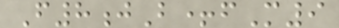F8jB+fM9
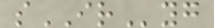sIRyg
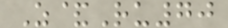Z&Ru70
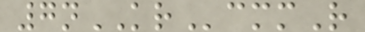7nKRcmmR
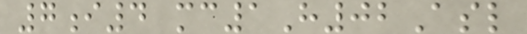7i4 mc1H02Asl
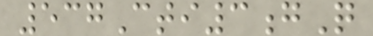537Cti3gQ
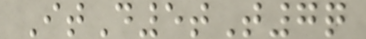ItD5tT7q
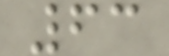63
